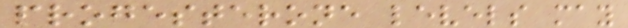progesterone levels may
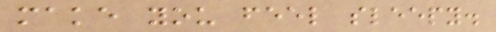make you feel sleepy.
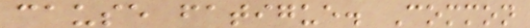cause fatigue. Common
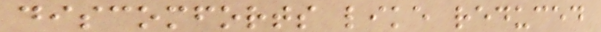discomforts like reduced
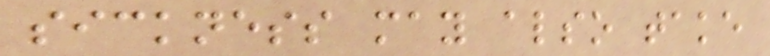sickness may also take
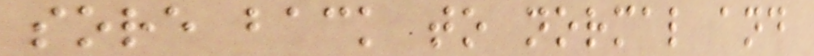sore back to normal and
